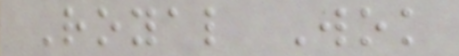Royal Wok
